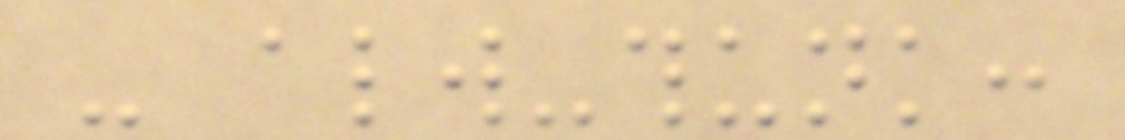- always-thunk:
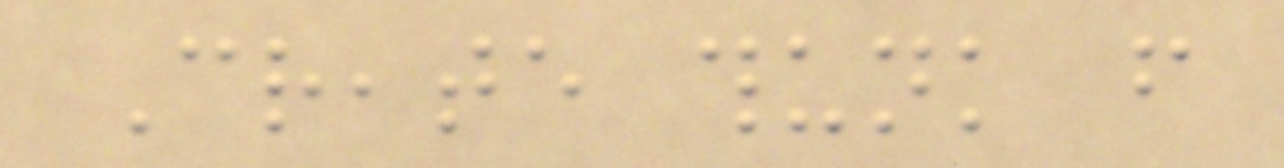Create thunk from
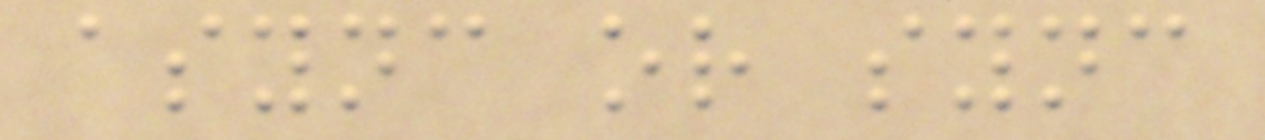async or sync
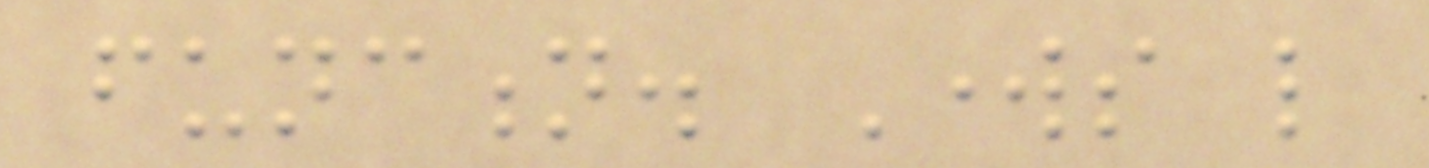function. Works like
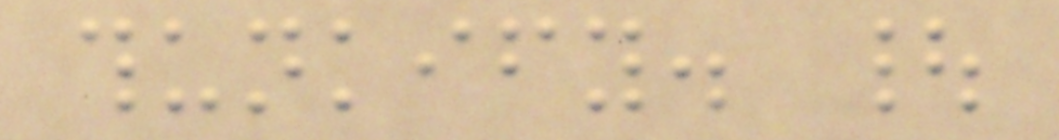thunkify. |
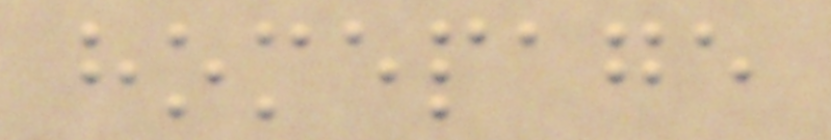homepage
